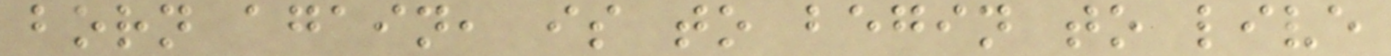born again, is to begin to live
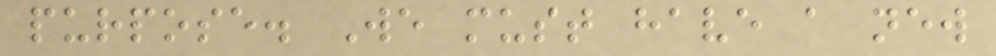purpose. We must have a new
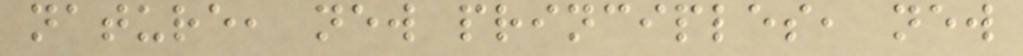nature, new principles, new
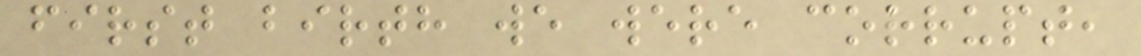first birth we were corrupt,
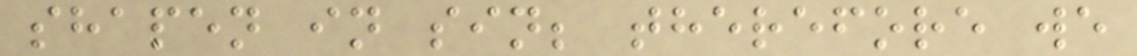shapen in sin; therefore we
